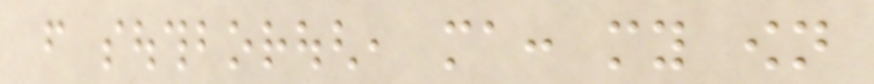from southborough, ma: my own
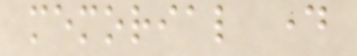memorial day
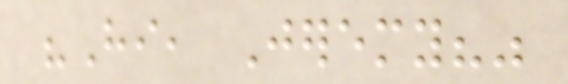"Hi, Jeremy?"
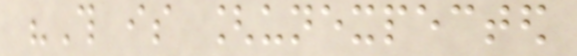"This is [unexpected
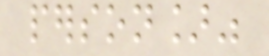person]"
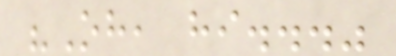"Oh, hi..."
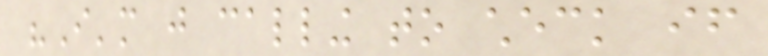"I'm just calling to check if
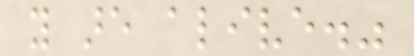you are alive."
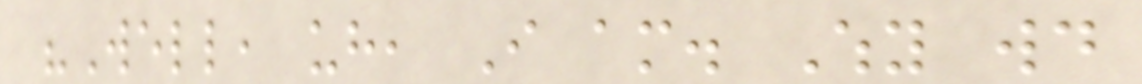"Well, uh, I am. Why would
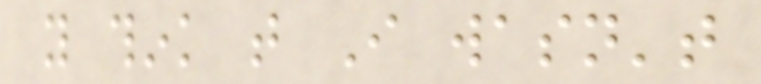you think that I wasn't
